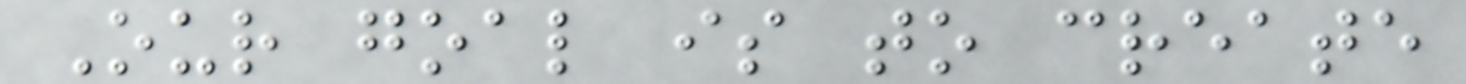Our goal is to create
